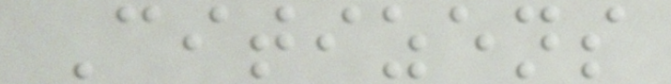Citizens
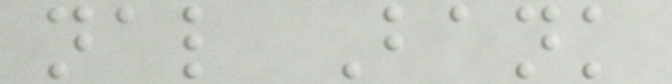nal Bank
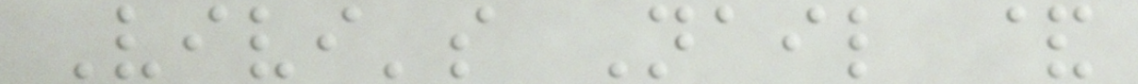Vivi's Nail &
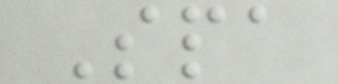Spa
